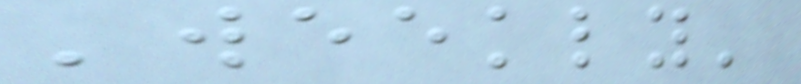'weekly'
